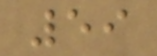59
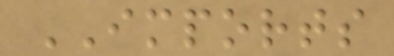IMPORTS
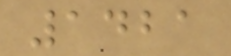1421
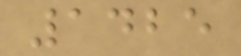1425
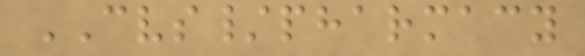CVS/pharmacy
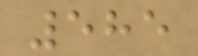585
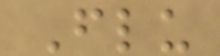Flu
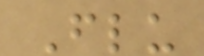Flu
